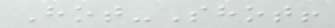Hot-Shot!
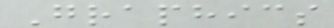Graphics
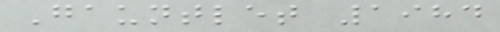Gauntlet 1984
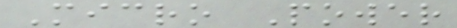Micro Power
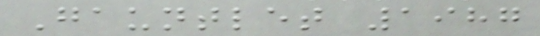Gauntlet 1987
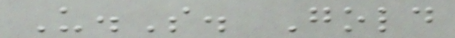U.S. Gold
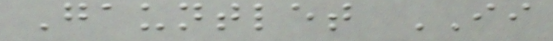Gauntlet II
